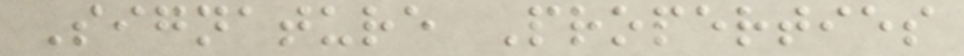Signature Properties
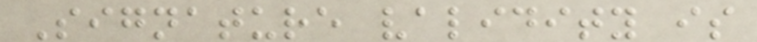Signature validity is
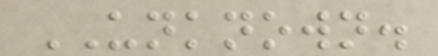UNKNOWN.
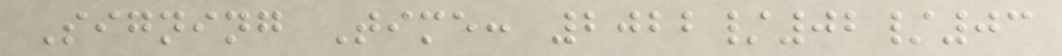Signing Time: 2022/02/03
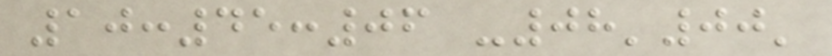10:45:06 -08'00'
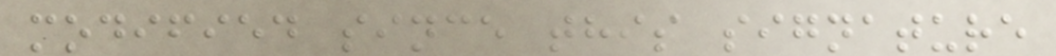modified since this signature
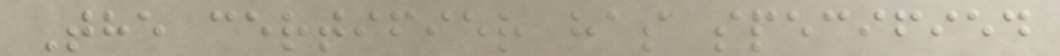The certifier has specified
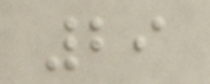29
